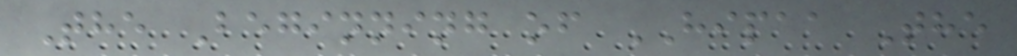The Beginning of HIPAA The
